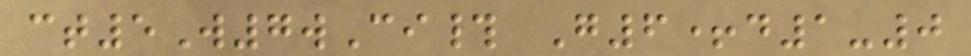ct5W7wCi# G6+d1-0
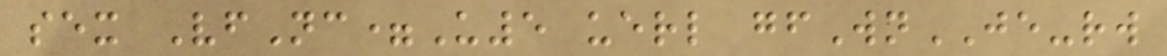sex VfNc=U5 uerl gfWnJE-rw
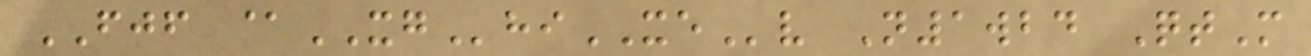FJF @XGhiXEv N1wbd QtM
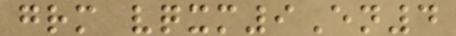grm vqxm9En4
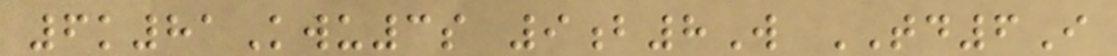6k81Kwu3s 9b8W TD6I
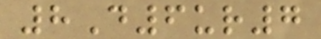8D6ur7
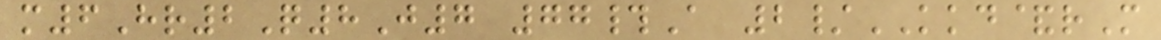m6Hr2Q8J7 77#A 2/KKD&rM
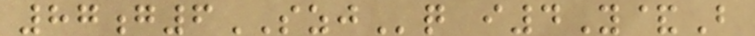87g6SZJq i4Y&B
